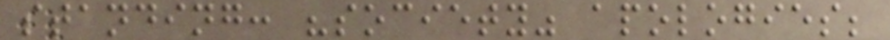standing: "society" apologies;
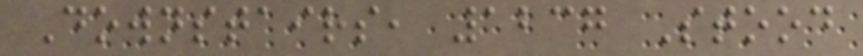Downstairs, 1237 Stood
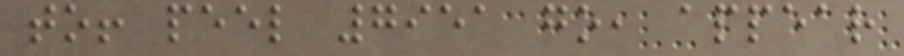to! peel 7951 go, appear
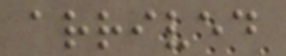arrived
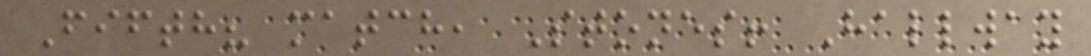Fifth? match, Stones! Hallway
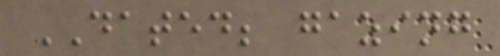DATED; gazing
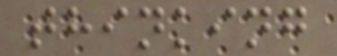thinking
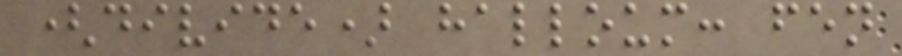(divide) halloum: fen
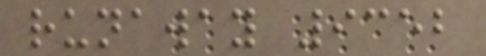runaway 9352
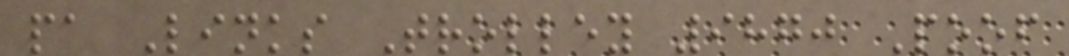pa Links Trolley 9870 Poof
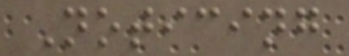Noticing
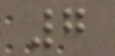7
